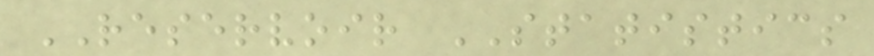RESERVOIR STATISTICS
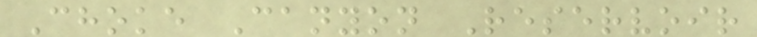Choke Canyon Reservoir
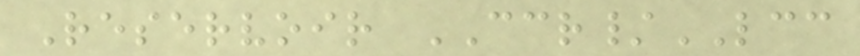Reservoir CCR/LCC
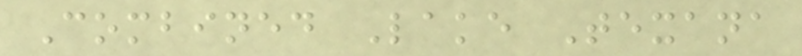Combined Lake Texana
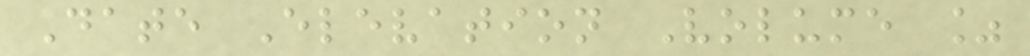Date Elevation Volume %
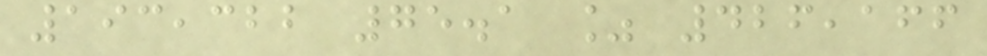193,322 75.1 % 426,166
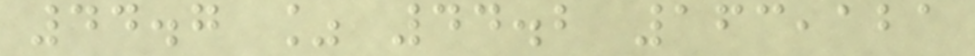44.7 % 44.2 163,121
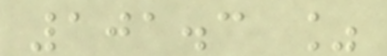101.3 %
